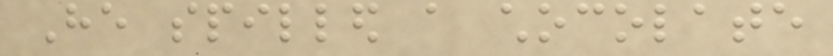He spilled a chocolate
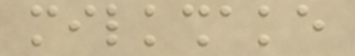milkshake
